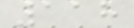118
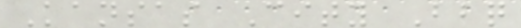Kansas City Bbq
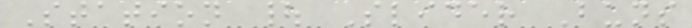Station | Slider Buns
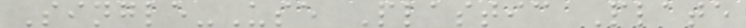Single-Use Plastic Plate
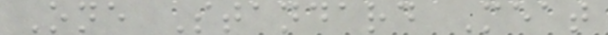One Standard Meat
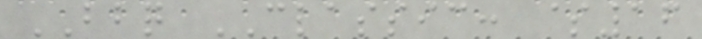BBQ CLASSIC: $16
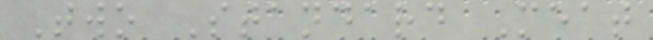Two Standard Meat
